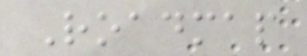Roadmap
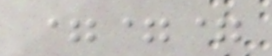===
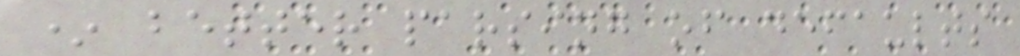* better parsing of defaults
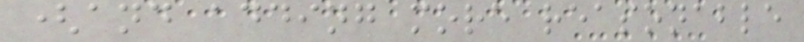(and adding more reasonable
